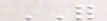FOR
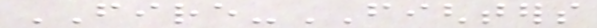FIRE-FIGHTERS
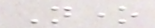None
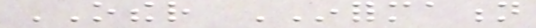OTHER INFORMATION
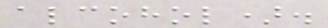alcohol).
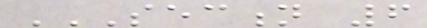SECTION 6
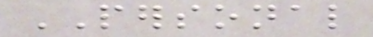PERSONAL
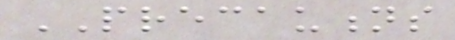PRECAUTIONS
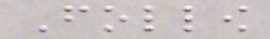Follow
